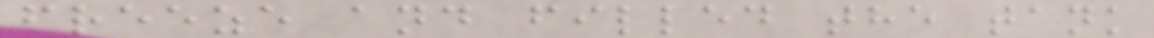freeze and filled the tank
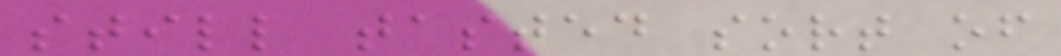still tasted sort of
